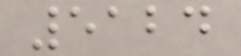5124
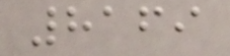8169
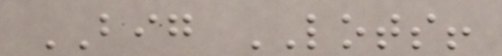BIG LOTS!
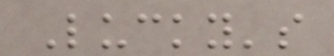Lucky's
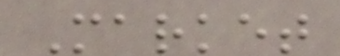Market
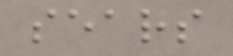sears
